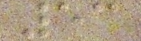53
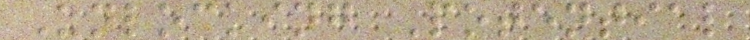Unlocking Potential
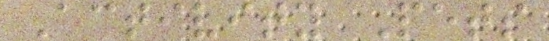Activity Pets
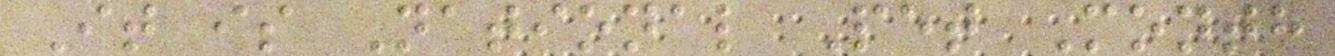It is National Pet Month
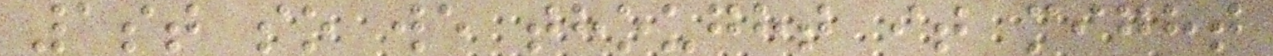1st so we thought it might
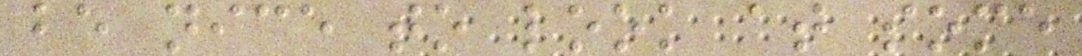be nice to look at some
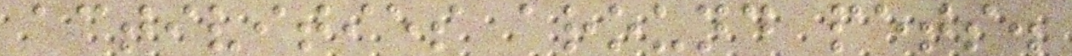activities around pets.
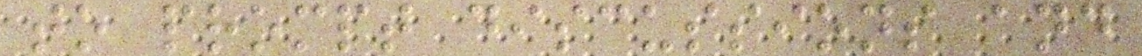to prompt discussions and
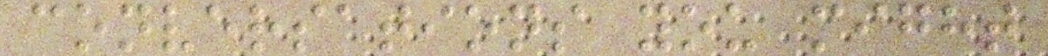conversations you might
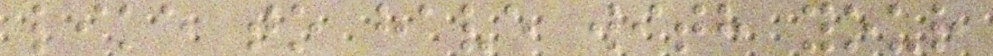like to have with your
